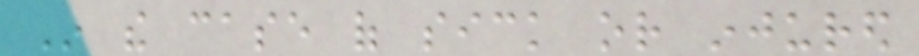In the case of sick or injured
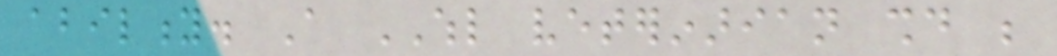ability. A WHL veterinarian should be
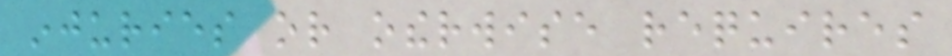injuries or otherwise requires
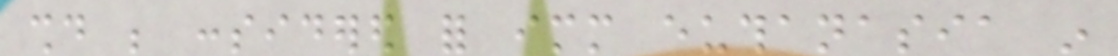should be considered for immediate euthanasia in
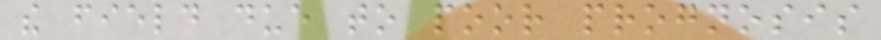the field due to poor prognosis
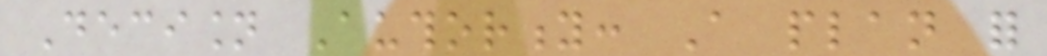Decision Authority: A plan for
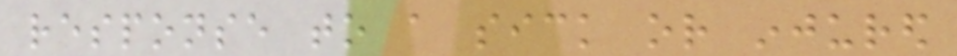response to a sick or injured
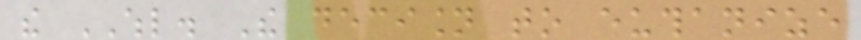the WHL. The decision to euthanize
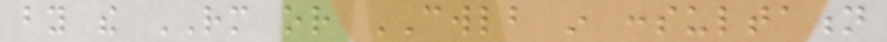by the RM or CWLB in consultation
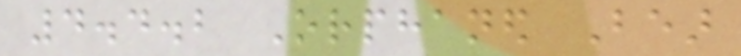4.4.2 Orphaned Bear
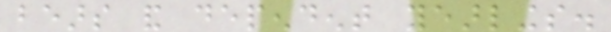bears and dependent yearlings.
